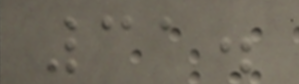31.
